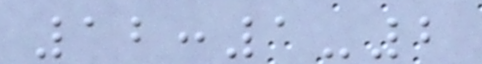12:1-2
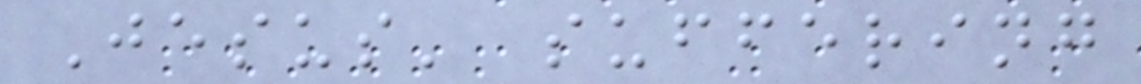Jesus' suffering
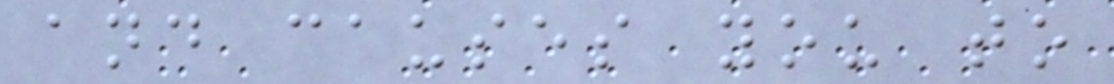and causes you to
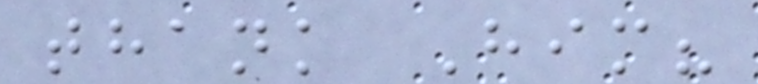thank Him?
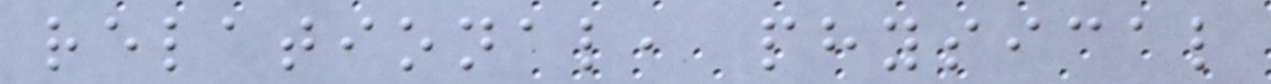relational, physical
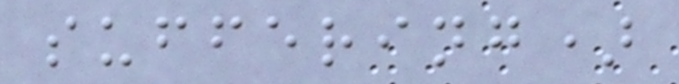suffering)
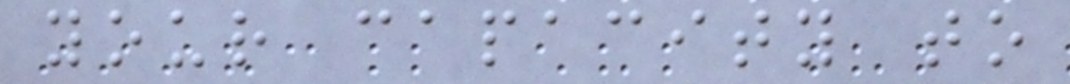your capacity to
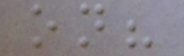on?
